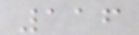116
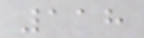118
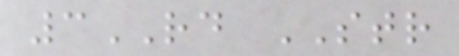3RD STR
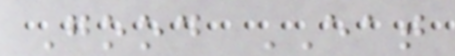Good EAT
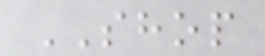SHOP
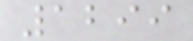1299
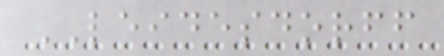LEIDESDORFF
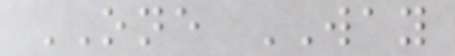ONE WAY
